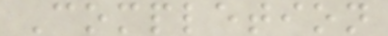Completion
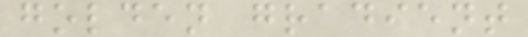golden gradient
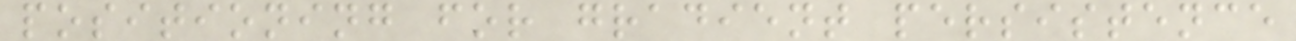positioning for gradient persistence
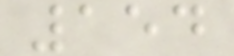154
